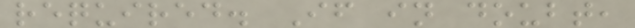required. If in doubt,
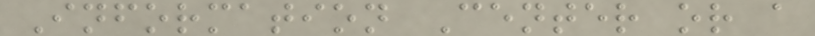Information Center or a
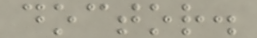doctor.
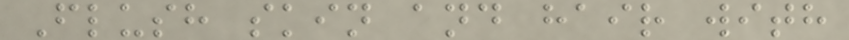Flush skin and hair with
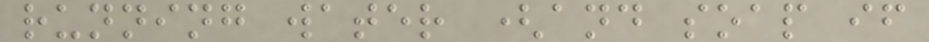running water (and soap if
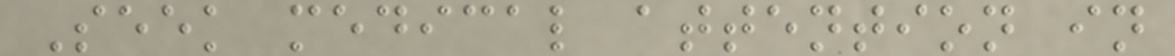Seek medical attention in
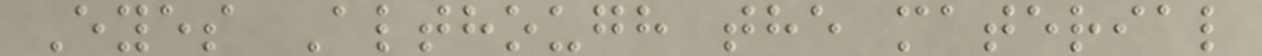Eyes Although the material
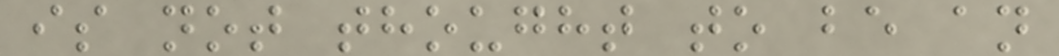is not thought to be an
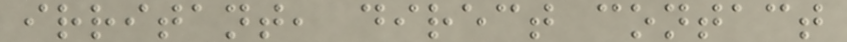irritant, direct contact
